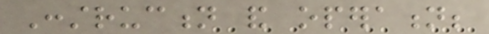Construction and operation;
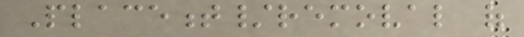Placement/removal of
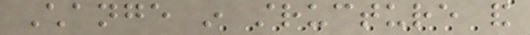Change in structure and
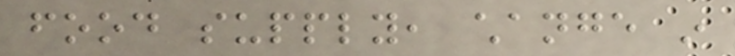food supply, change in
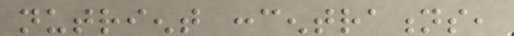nutrient concentrations,
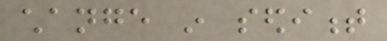change in sediment
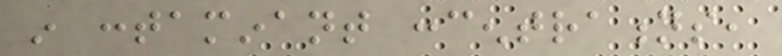in contaminant concentrations,
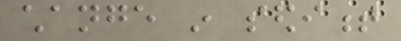change in sediment
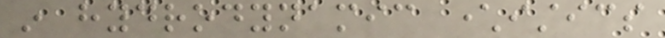in hydrodynamic characteristics
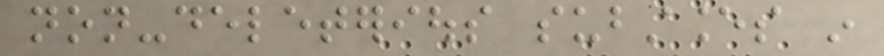non-deleterious substances in
